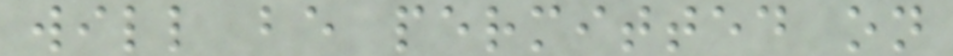will be permitted on
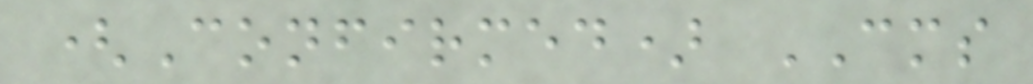(Confirmed) CMS
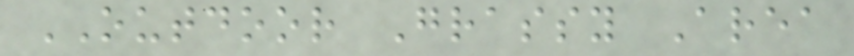OUTDOOR Grassy Area
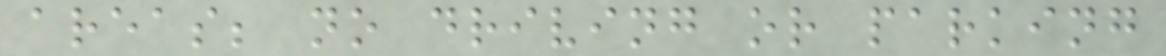areas; no driving or parking
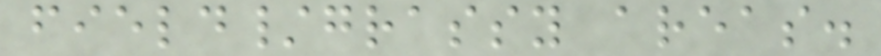field/grassy areas.
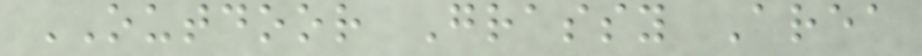OUTDOOR Grassy Area
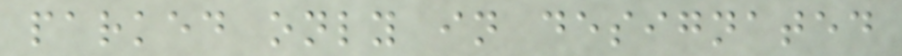parked only in designated
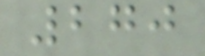270
